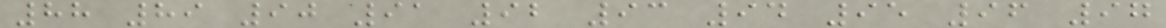88 89 90 91 92 93 94 95 96 97
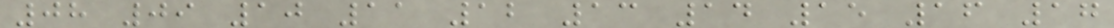08 09 10 11 12 13 14 15 16 17
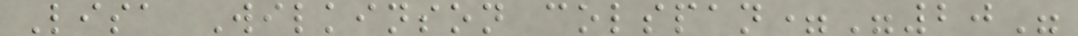Lisa Wilkinson colspan="20"
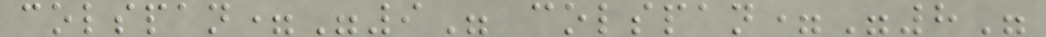colspan="9" colspan="8"
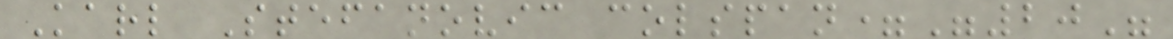Karl Stefanovic colspan="20"
